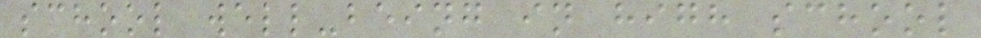school well-being in high school
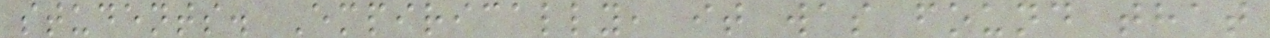students. Empirically, it was found that
